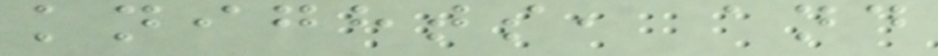knights, and
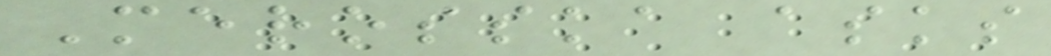Merosska asks
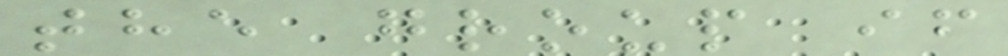the group if
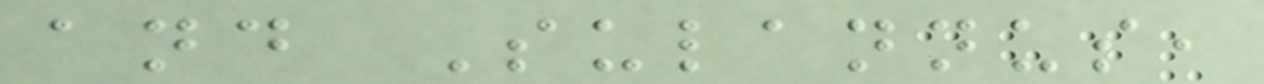and Sulannus,
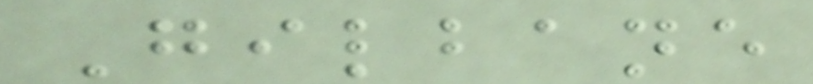Gilbane
